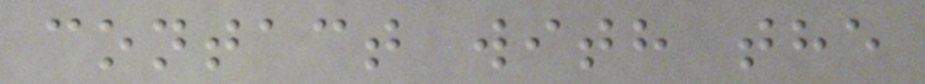contact with the
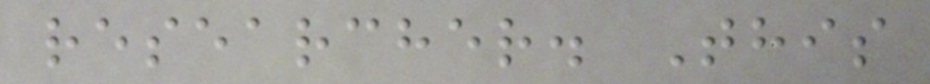researcher. This
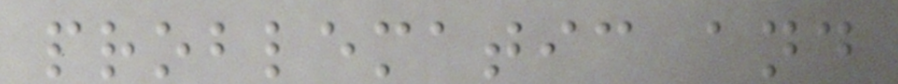problematic and
